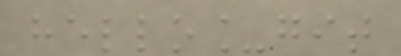hello_git
